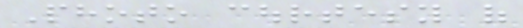Photo courtesy of
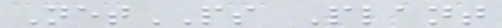NetPS Plant
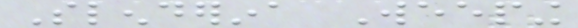Slenderina Weeping
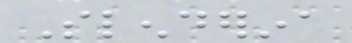Slenderina
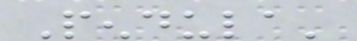Pendula'
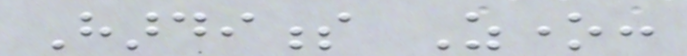Hardiness Zone:
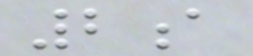2a
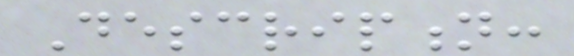Description:
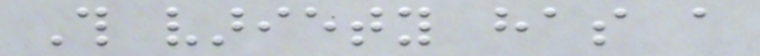This variety has a
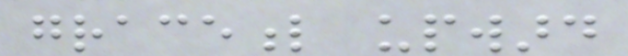graceful upward
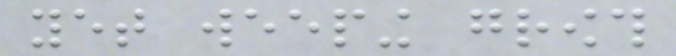yet weeping growth
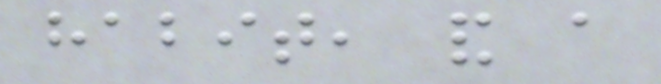habit, and a
